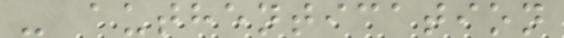- authentication
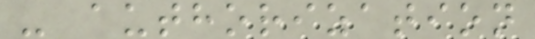- authorization
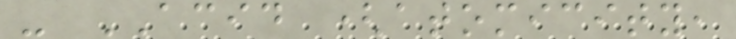- ACID (atomicity,
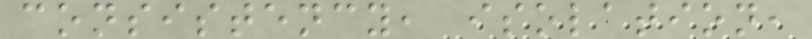consistency, isolation,
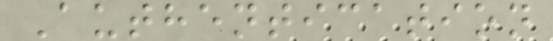Authentication
